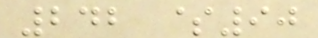242 $90
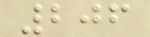206
